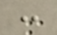:
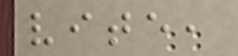vite,
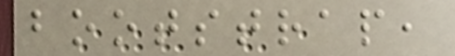bootstrap,
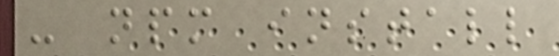- npm install
